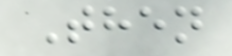Then
